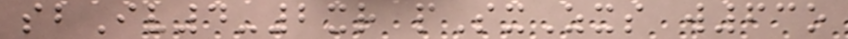sbIv4-2xr pSxZxs w63o
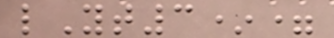lYt3*=
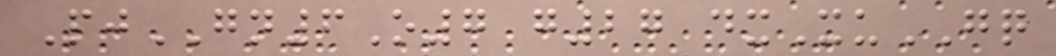PjGN6O7 g27 dxXuGQ
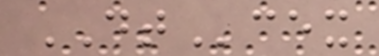DTcex
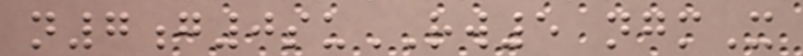n7g0suRW5 ngmX
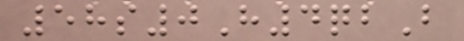58s0H4qbB
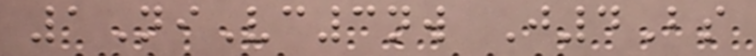1NiVc3nw J4Bs
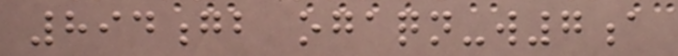894gb ogaqn-w7a
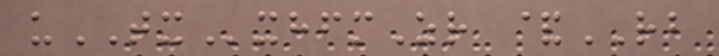uTXxhfmZr &RB
